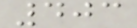403
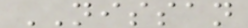NISSAN
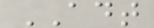ADT
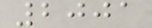2001
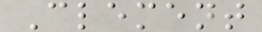Clement
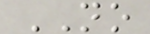NO
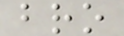bro
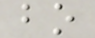bo
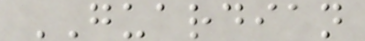GUARDIAN
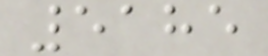5185
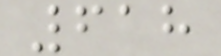618
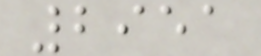2951
